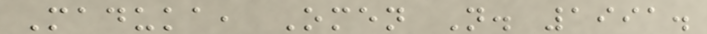Maduka, Omen N. 1991.
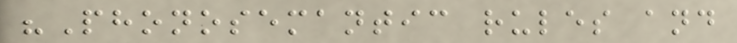"Phonosemantic rules and
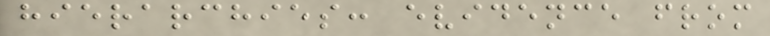hierarchies: evidence from
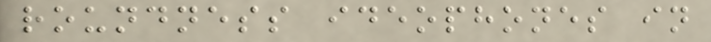roundness ideophones in
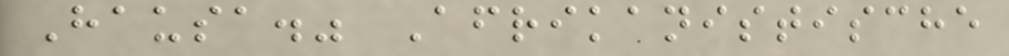Hausa." Afrikanistische
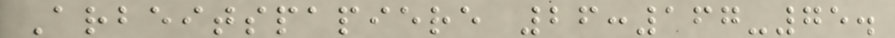Arbeitspapiere 26:167-75.
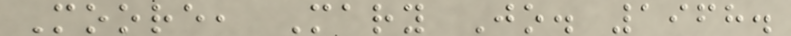Moore, Mary Jo. 1968.
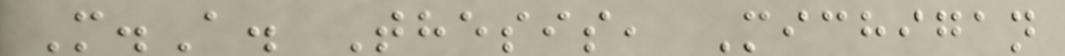M.A. Thesis, Michigan
